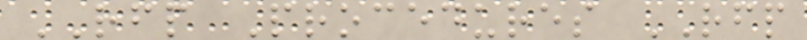RFP Procedures RFP
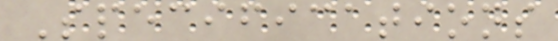Specifications
